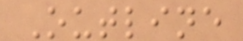Outline
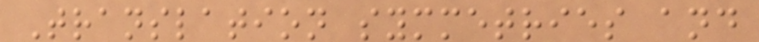Translation symmetries and
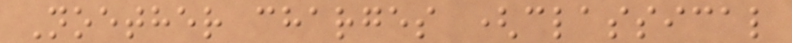Noether charges (classical
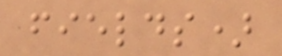fields)
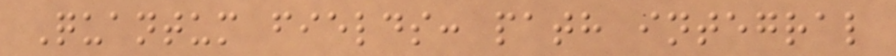Quantum fields: path integral
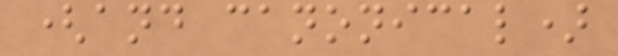(and canonical)
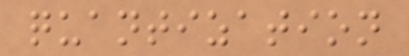quantization
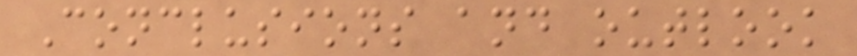Conclusions and outlook
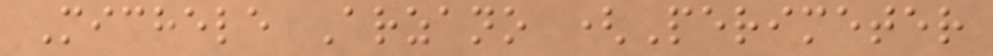Michele Arzano (Perimeter
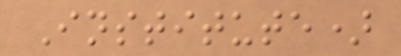Institute)
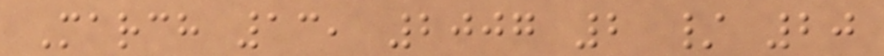March 13, 2007 2 / 20
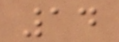14
